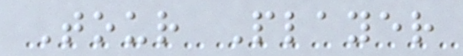Tour Player
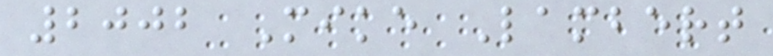2002 Mike Lambert
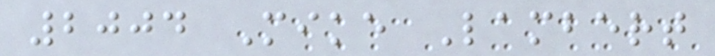2004 Mike Lambert
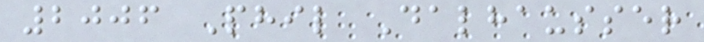2006 Phil Dalhausser
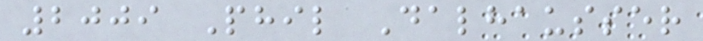2009 Phil Dalhausser
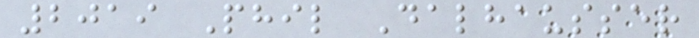2019 Phil Dalhausser
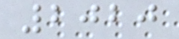2020
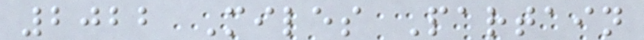2022 Miles Partain
